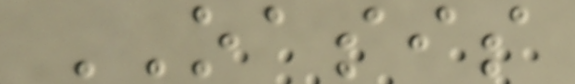OASIS
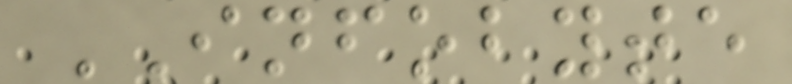INFOBYTE
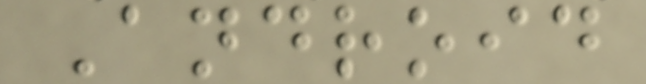Android
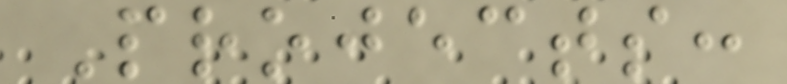Projects:
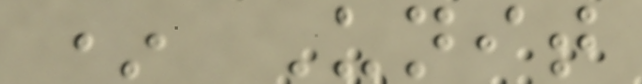* Unit
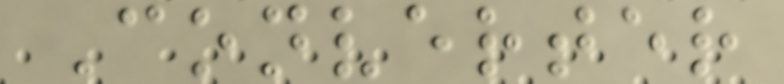Converter
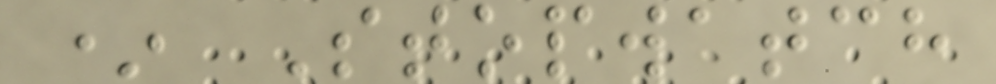* Stopwatch
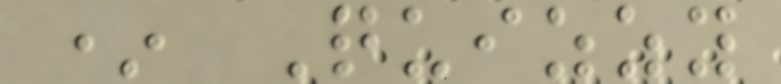* Quizzy
